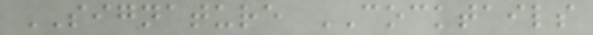SIGNATURE COCKTAILS
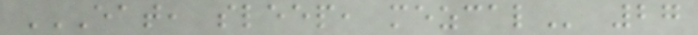EAT, SLEEP, MEZCAL 27
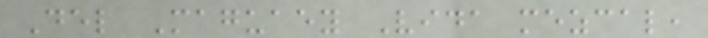Del Maguaey Vida mezcal,
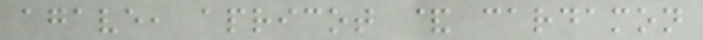agave, apricot & cardamon
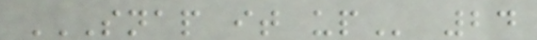SNAP IT UP 24
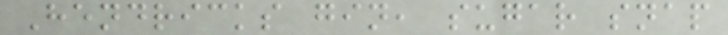Hendricks gin, sugar snap
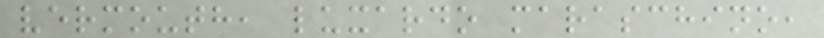vermouth, luxardo maraschino,
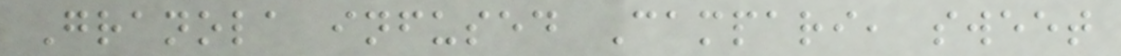Granola infused Campari, sweet
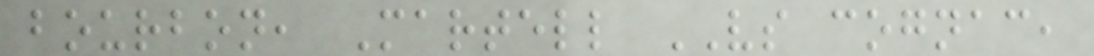bourbon, Martell VS cognac,
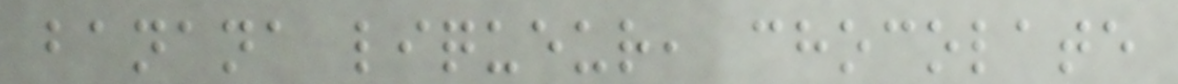banana liqueur, chocolate
